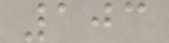103
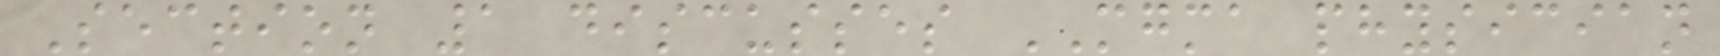Section 1 discusses MGMA physician
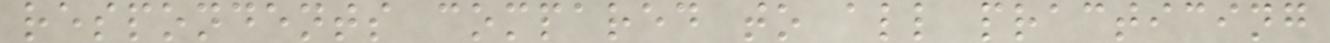respondents compared to all practicing
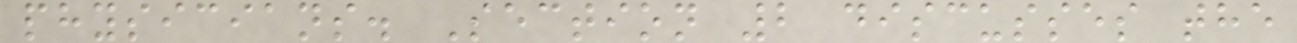physicians. Section 2 discusses the
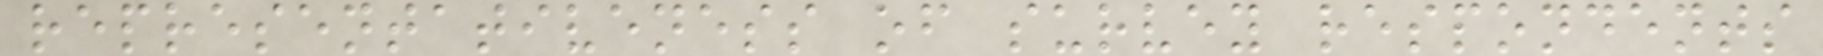representativeness of survey respondents
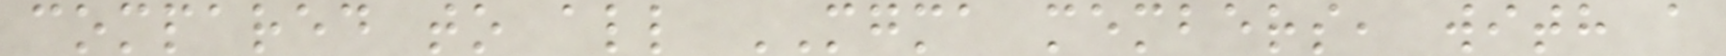compared to all MGMA members, with a
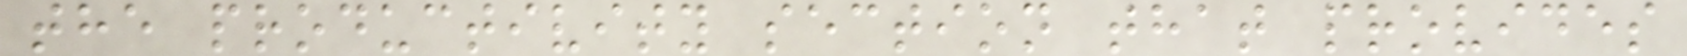the productivity section that provides
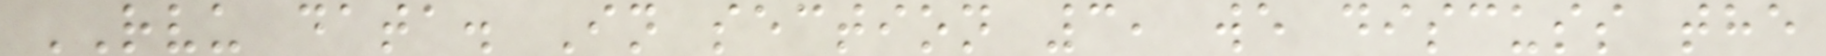RVU data. In section 3, we discuss the
